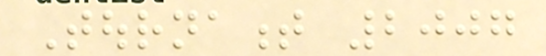Tournament 2007
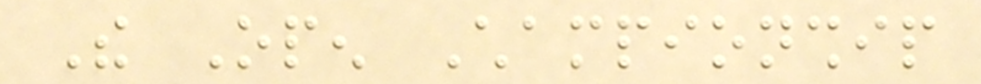The Open Championship
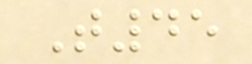T45
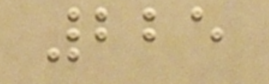225
